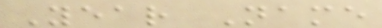Year Name
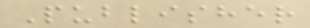Publisher
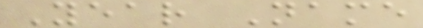Year Name
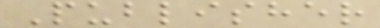Publisher
